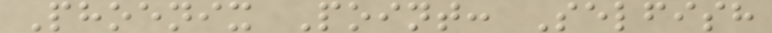Phoenix Point: Selfish
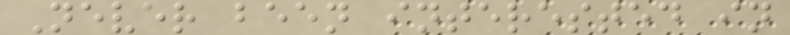Never been interested in
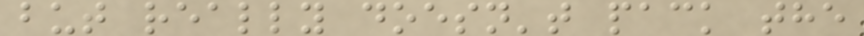but really doesn't pack the
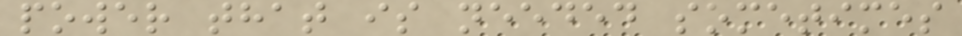power that is needed sometimes
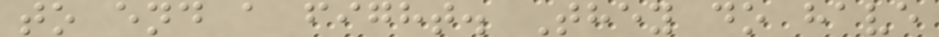to end a fight. They do have
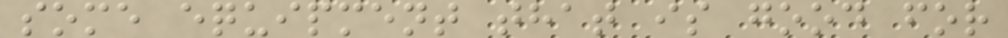some equipment that is good for
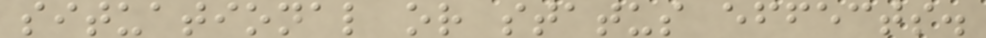situational or status effects.
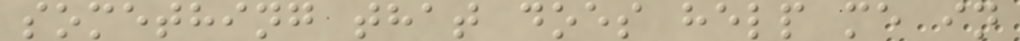something that does help me in
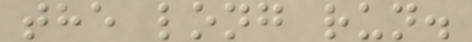the long run.
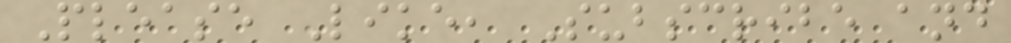Please Like, Subscribe and
